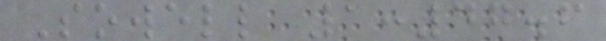Sowell 1:47.6
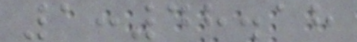1:48.18
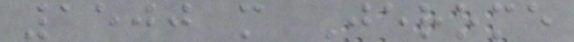1500 m Jerome
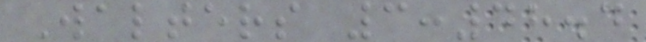Walters 3:48.4
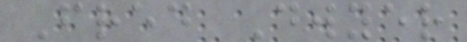Fred Dwyer
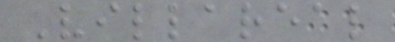Villareal
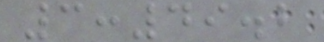3:49.2
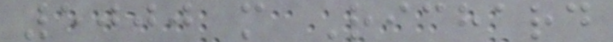5000 m Richard
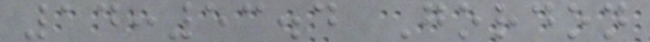14:53.4 Gordon
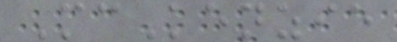McKenzie
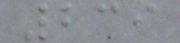239
